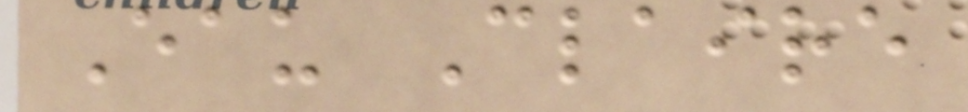Eau Claire
